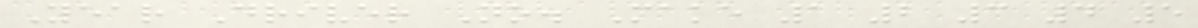Year Driver No. Make 1 2 3 4 5
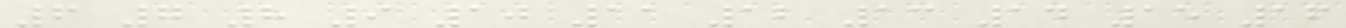6 7 8 9 10 11 12 13 14 15 16
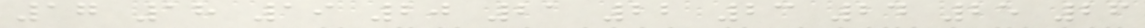17 18 19 20 21 22 23 24 25 26
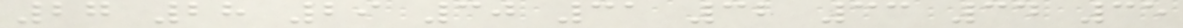27 28 29 30 31 32 33 34 35
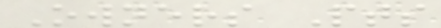Owners Pts
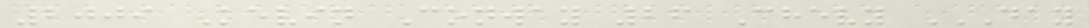2009 Kevin Conway 26 Chevy DAY
